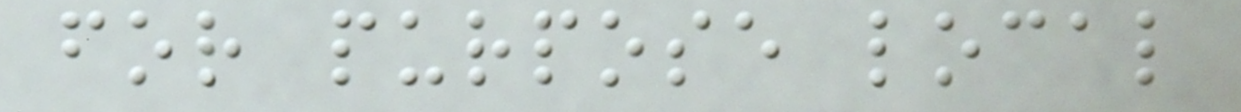for purpose local
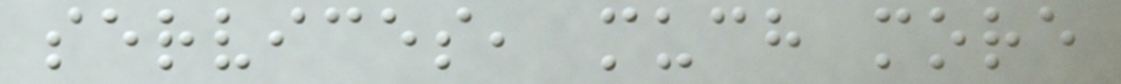services, much more
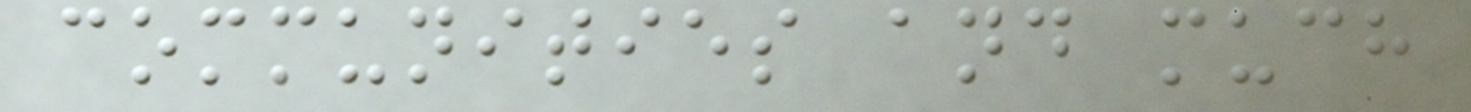communities and much
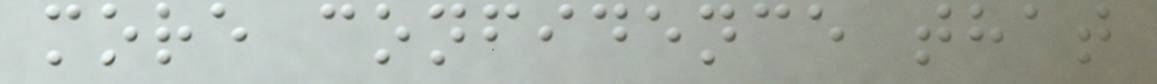more confidence that
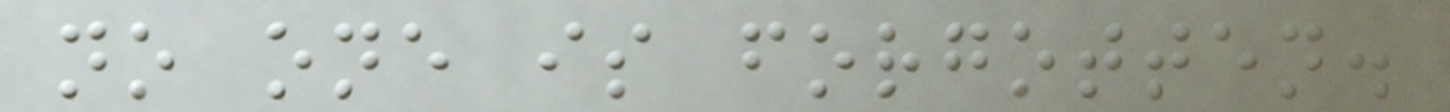no one is forgotten.
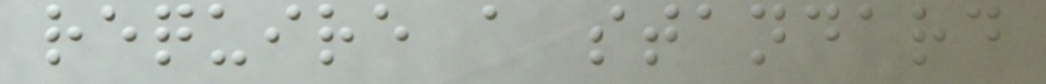require a standard
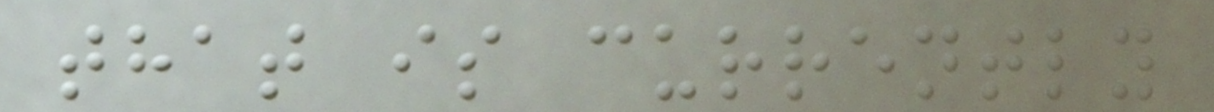that is currently
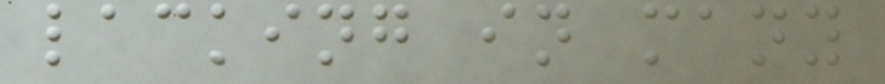lacking in many
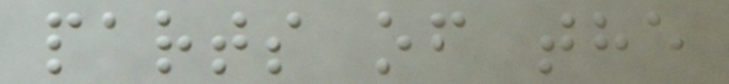parts of the
